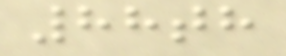88th
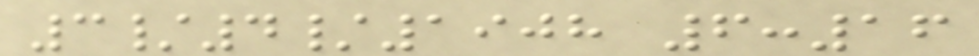3/4/1908 6:16
